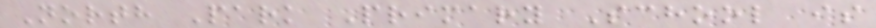North Park Primary School is
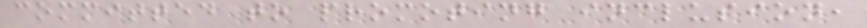committed to promoting inclusion,
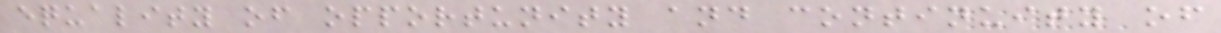equality of opportunity and continuity of
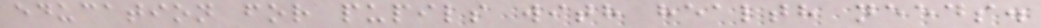education for pupils with health needs.
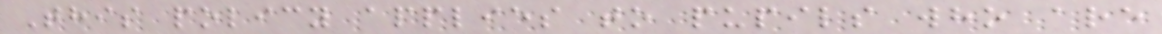This policy applies to pupils who are
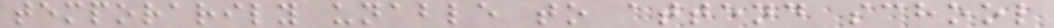temporarily unable to attend school
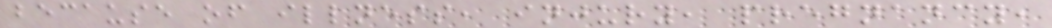because of illness, injury, pregnancy,
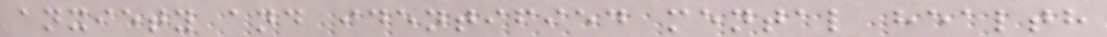anxiety and identified mental health
